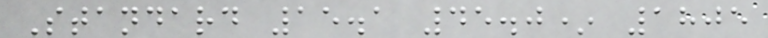Standard 15.1 45.0* 1805
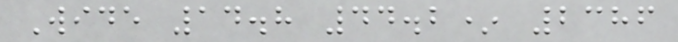Wide 14.8 44.2* 2386
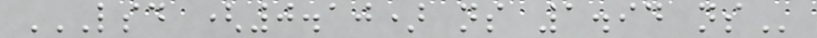LSD (0.10) NS 1.94 NS
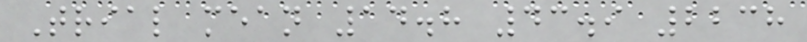Trial mean 14.8 43.9 2238
